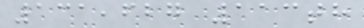131,627 113th
